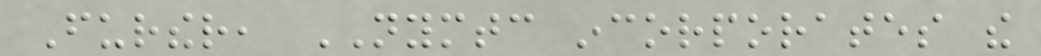Further, NYMTC incorporates the
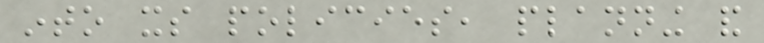into its policies, planning and
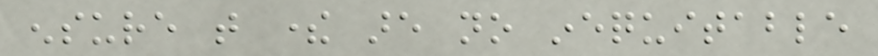ensure that there are no inequitable
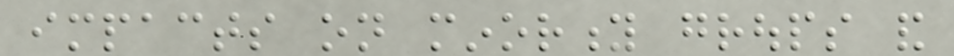impacts on minority groups and
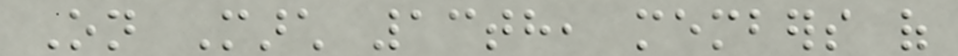On March 13th, members of
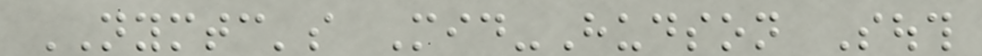NYMTC's Mid-Hudson South
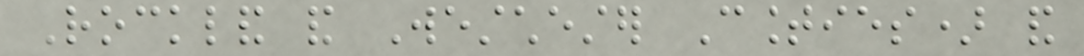Rockland and Westchester Counties) and
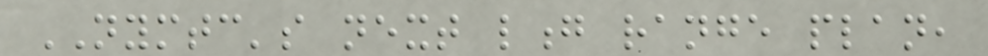NYMTC's next long range plan,
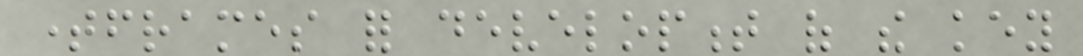timeframes for development of the key
